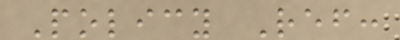Policy Ref:
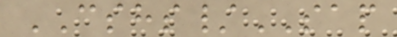CSHS/SAP
